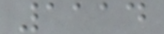1114
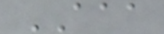AAA
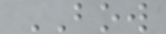BOW
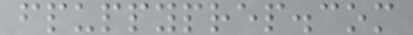fpuppyprep.com
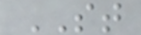ST
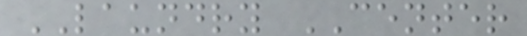LAUNDRY CENTER
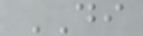DI
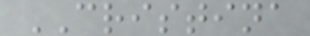CRISTINA
